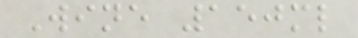Wine 150ml
